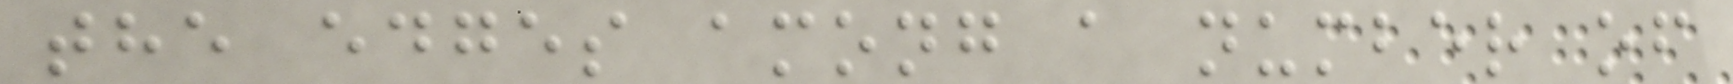the edges among a number of
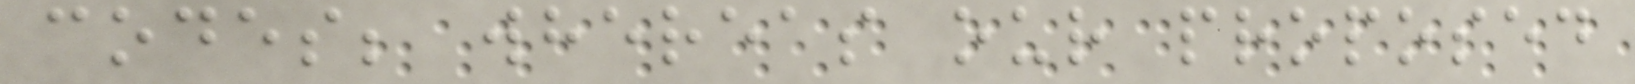codes; whereas our proposed
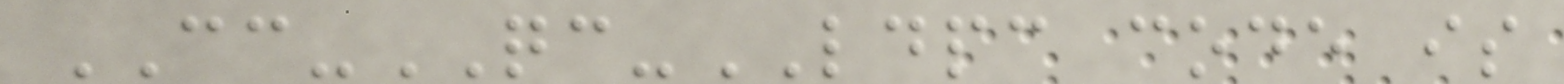CC-QC-LDPC code is
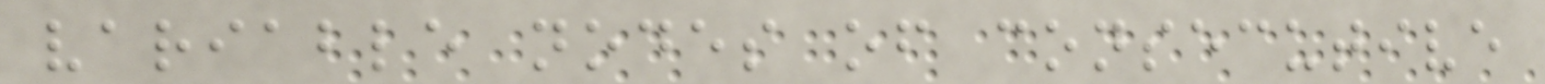variable nodes of consecutive
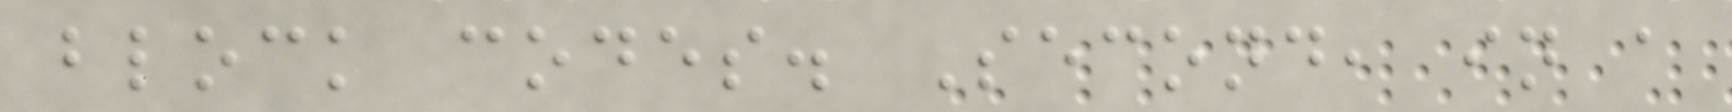block codes. Second, in a
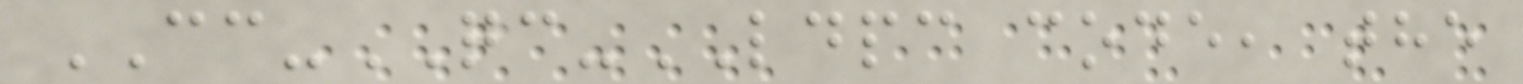CC-QC-LDPC code, the
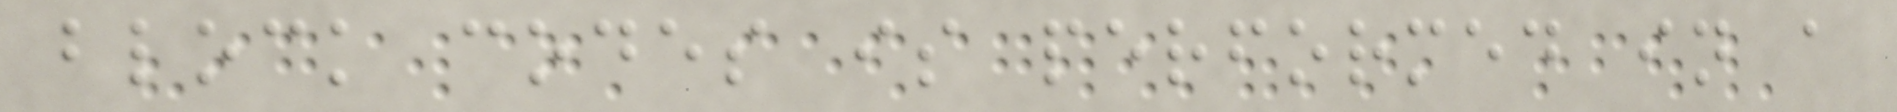block codes is performed in a
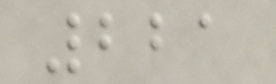221
